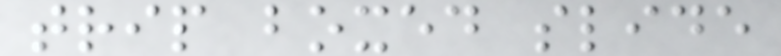trip boxed slide
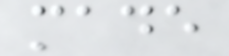made
